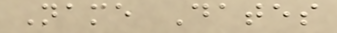Name Dates
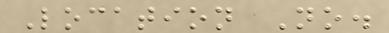Location No.
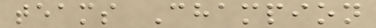teams Champion
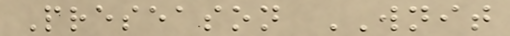Preseason WNIT
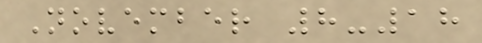November 8-18
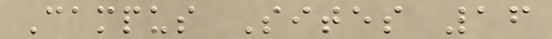Campus Sites 16
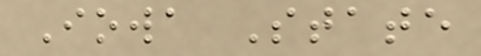Iowa State
